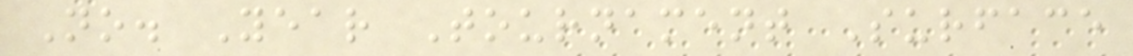No. Year Tournament Surface
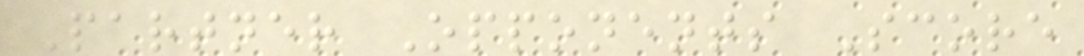Partner Opponents Score
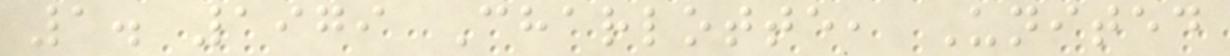1. 1979 Charlotte, United
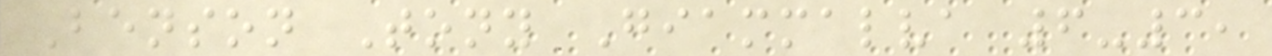Benson Tony Giammalva 6-3,
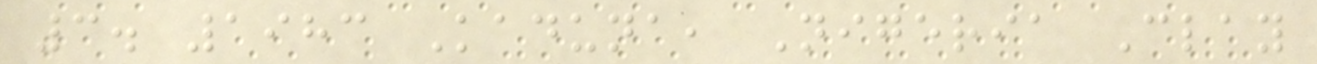3. 1983 Kaduna, Nigeria Clay
